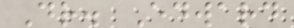Dr. Edward
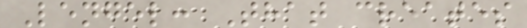Lengel: That creates
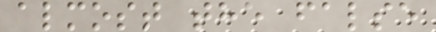almost the false
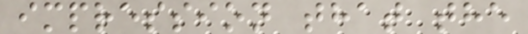impression that the
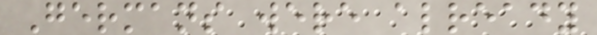Germans were already
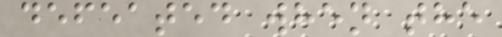defeated when the
